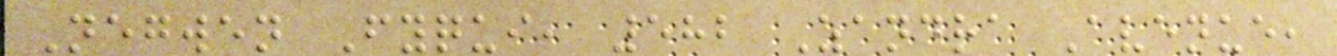Negwen Fyqui, 582 Zandra Avenue,
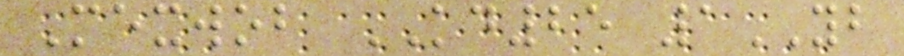Mexwob KD25 1YB
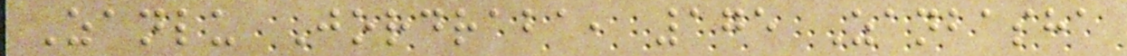Zanlu Jordraba, 175 Zanbasha
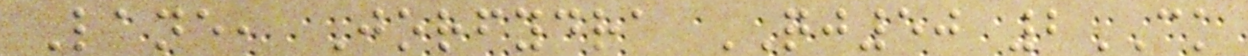Lane, Jorfydra QJ50 2CK
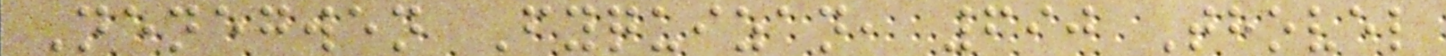Nenegwen Fyquizan, 690 Thovel
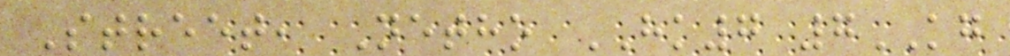Street, Netho HK7 7KG
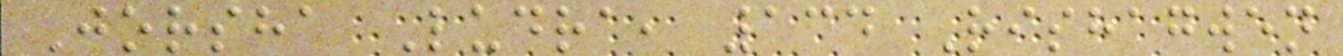Jorsha Ludra, 134 Rishagwen
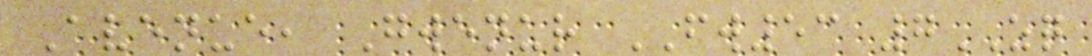Avenue, Gwenur FW53 7ZQ
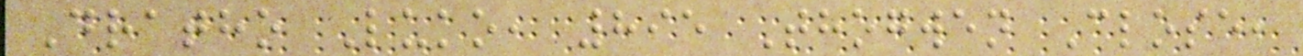Dratho Luko, 895 Thogwen Close,
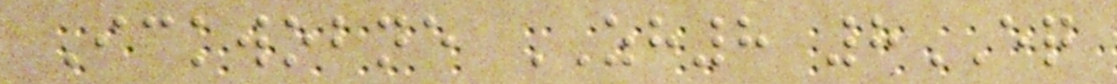Ickwobne ZH8 8EQ
